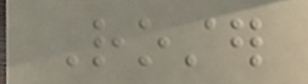Roster
